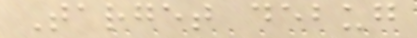Target debug
